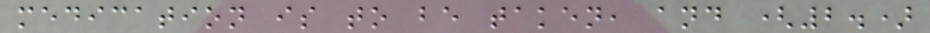medication is to be taken, and (2.)
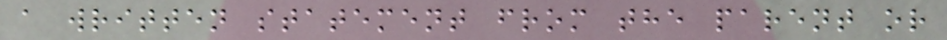a written statement from the parent or
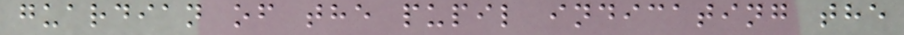guardian of the pupil indicating the
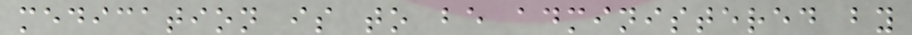medication is to be administered by
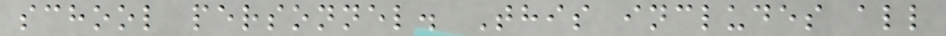school personnel. This includes all
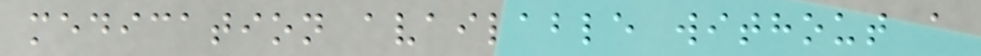medication available without a
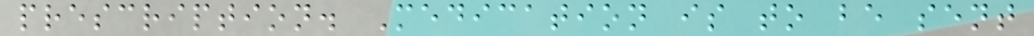prescription. Medication is to be sent
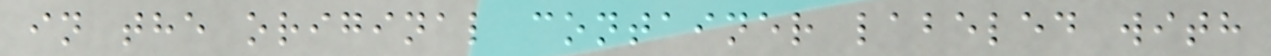in the original container labeled with
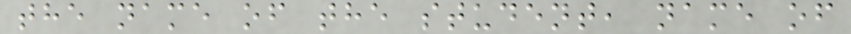the name of the student, name of
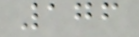176
